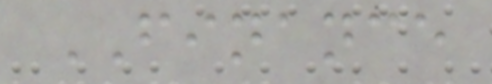FINANCE
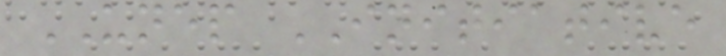UNEP INITIATIVE
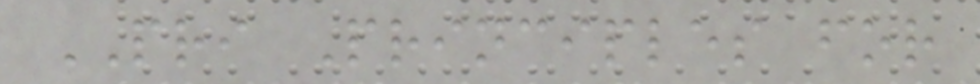PRI Principles for
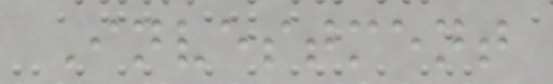Investment
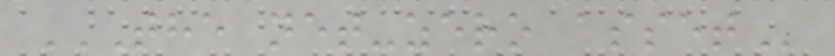THE NET-ZERO ASSET
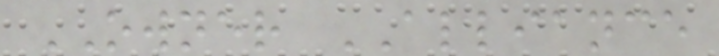OWNER ALLIANCE
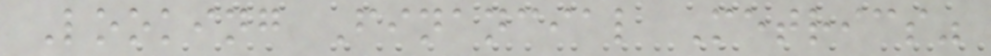Looking Financial Metrics"
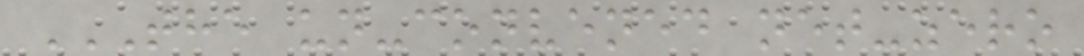THE UN-CONVENED NET-ZERO
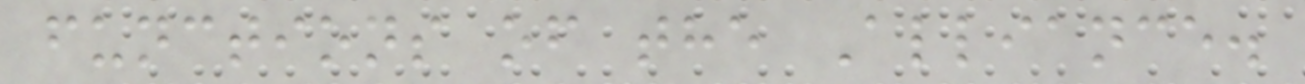functions of the Alliance.
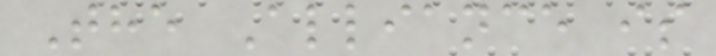The Alliance is
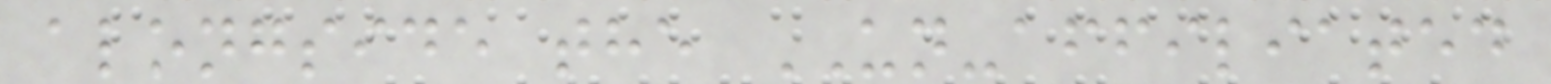alongside the UN-affiliated
